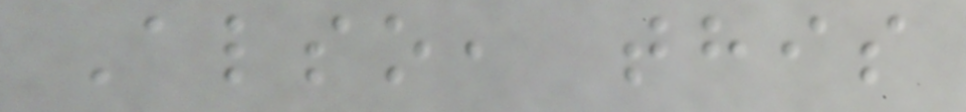Also, this
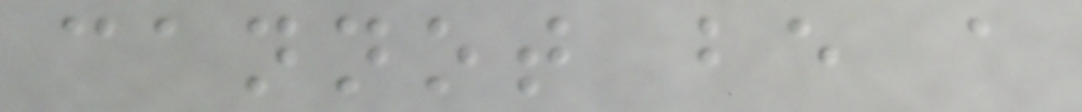cannot be a
